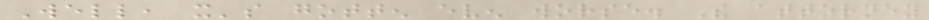Well, it's gotten even worse. The attorney
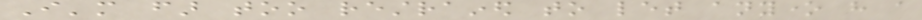I'm far too restrained to let anyone have a
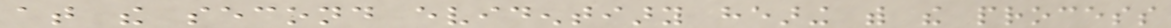at the second evidentiary hearing with the process
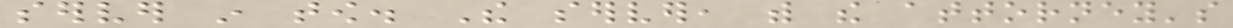server in tow. The server, with the attorney's
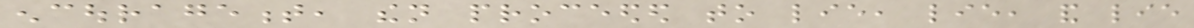encouragement, then proceeded to lie, lie, and lie
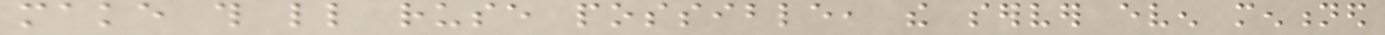make this little ruse possible, the server even mentioned
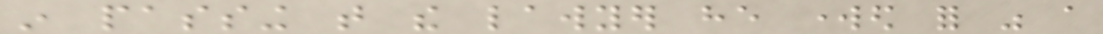in passing that the lawyer he worked for was a
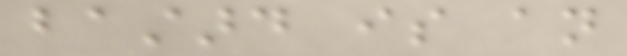bastard is an
